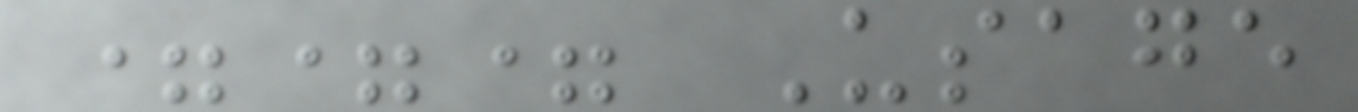=== Usage
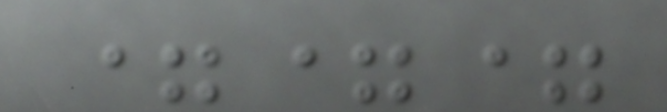===
